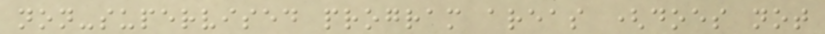non-supervised program areas (does not
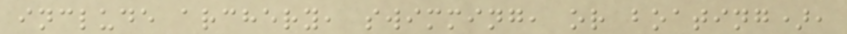include archery, swimming, or boating),
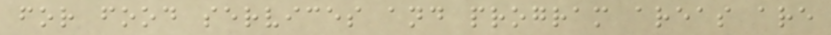for food services and program areas are
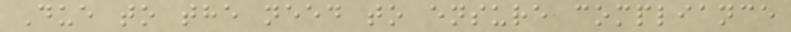Due to the need to ensure compliance
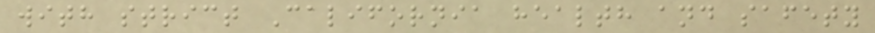with strict California health and safety
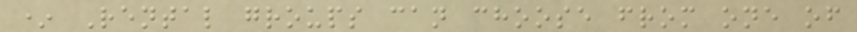* Rental groups can choose from one of
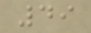49
